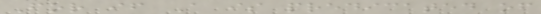For if A is predicated of
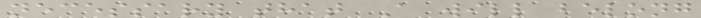necessary that A will belong
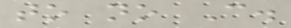to no C.
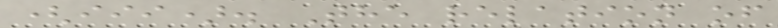(iii). The relation of
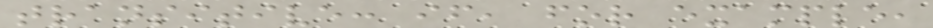transitive: if, for example,
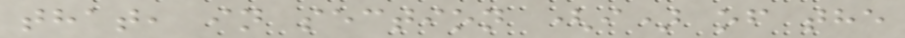that, in section (i) of the
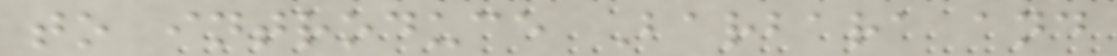to introduce Barbara and
